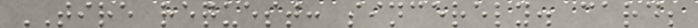TIRE request: sincerely. card;
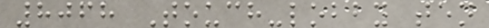8068 Touch-lobby ten
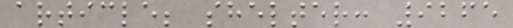article; shelter: 9265
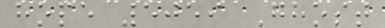hope 5059 Ghost
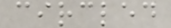circled
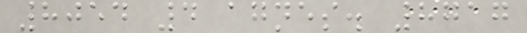8054 4 agnes. 8717
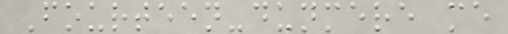Fourteen-dunmere me
